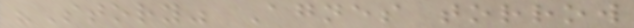"Story" Agnes torrow
